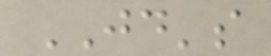JD's
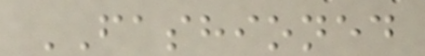FASHIONED
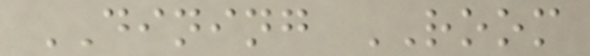DINING ROOM
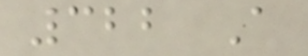322 A
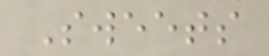Sweets
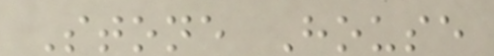Stone House
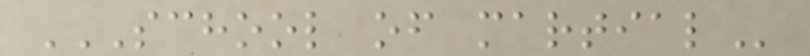SCHOOL OF MARTIAL
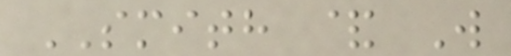SMITH & W
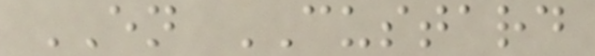EN CUSTARD
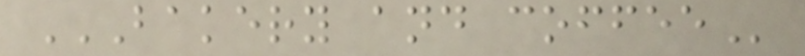BAKERY AND COFFEE
